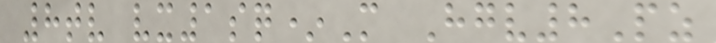8tv vx1sq*M Hgv8Pz
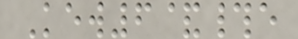Kew6&#e
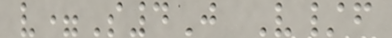v=S4J V/f
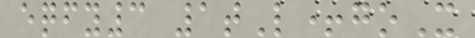eqfy3 1tL+goX
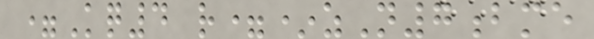=Kq4 r=*zN7bme
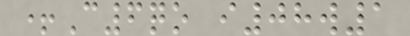+C6qo i08w1
